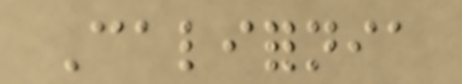California
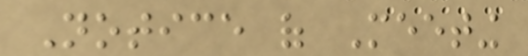Notice of Meeting
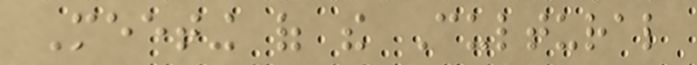Meeting of the Cultural
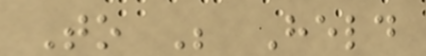To Be Held
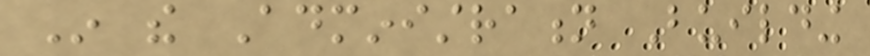In the Administration Building
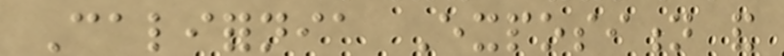California Exposition and
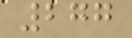277
